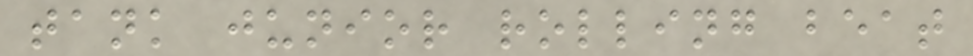tank junior rolling beat
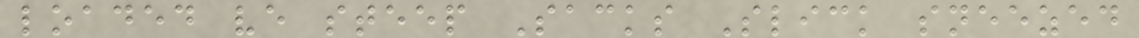loaded ve steep Sacks Slick sneezed
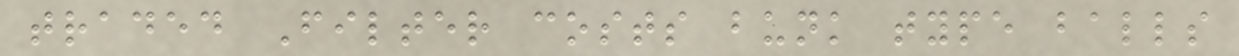traded Filter costs bunk type balls
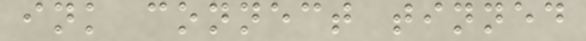ink connect tinned
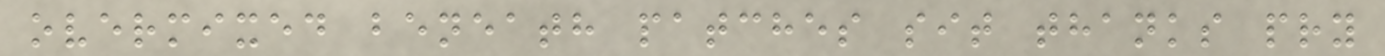overmixed beneath patches sit thanks pry
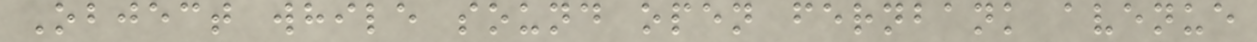Object while sound open fernbank avenue
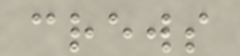crews
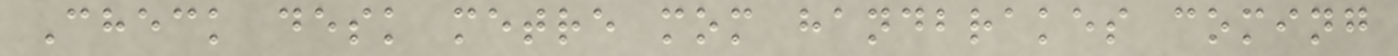Check desk metre mom handbrakes coming
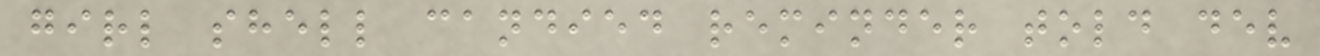girl shell candied reminder told dev
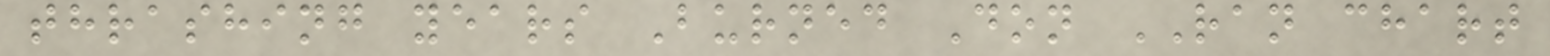thrashing years Burned Don RAN chart
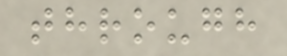through
